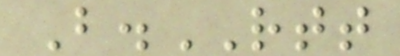B.RTT
